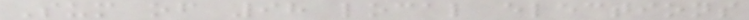Sum of 98 local elections
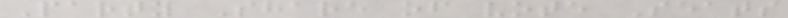Party Share of vote Seats
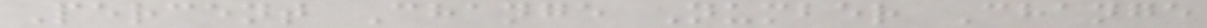Percent Change Number Change
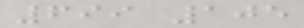699 105
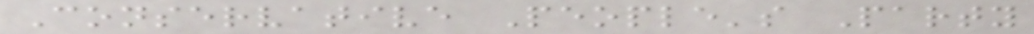Conservative People's Party
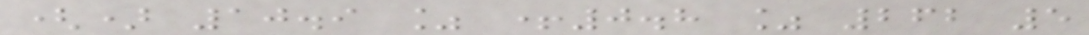() 10.9 % +0.8 % 262 5
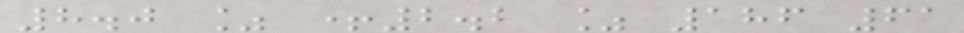8.0 % +2.2 % 186 61
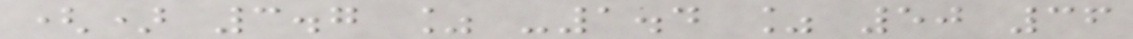() 3.7 % -1.4 % 50 36
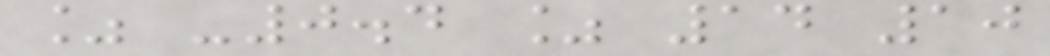% -0.4 % 14 10
